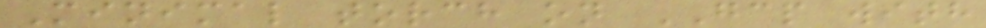Minimal torch on GCP with
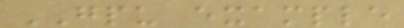GPU example
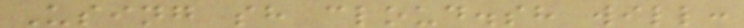Using sh cloud.sh will:
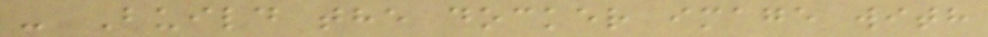- Build the docker image with
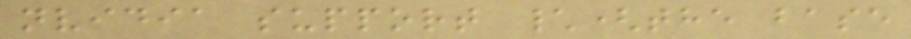nvidia support \(the base
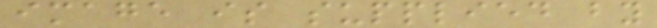image is supplied by
